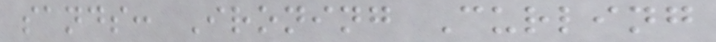sands: Ironing Curling
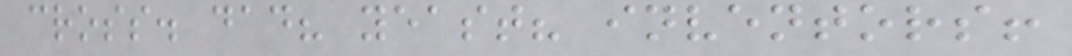cross. dad? yeast? inventors!
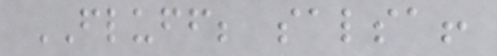FLUFF; salsa!
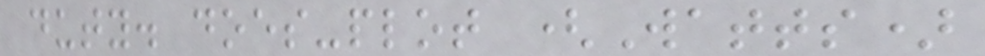duty. does-plot (Watts)
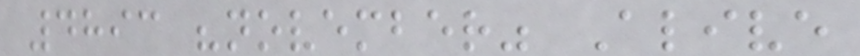4893 "november" Alive
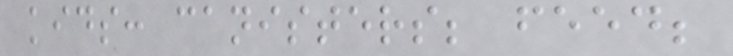kids: canisters; feed;
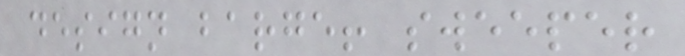design barge! sweeper
